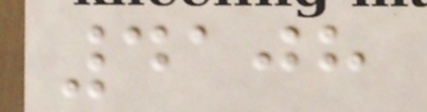4108
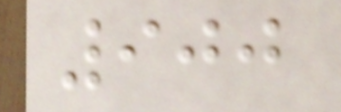900
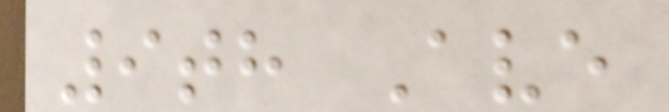9th Ave
